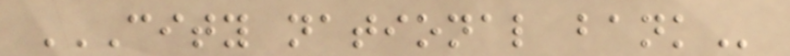CITY NATIONAL BANK
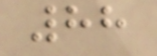88
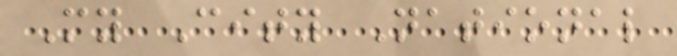My City National
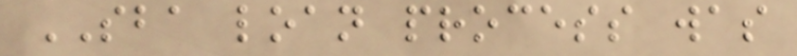SBA loan process was
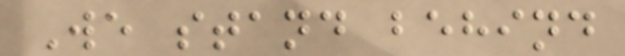We stand behind
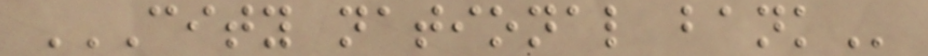CITY NATIONAL BANK
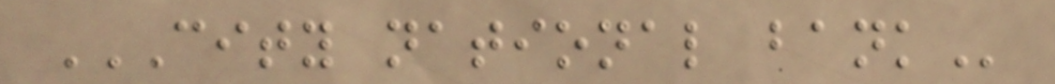CITY NATIONAL BANK
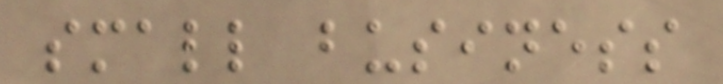small business
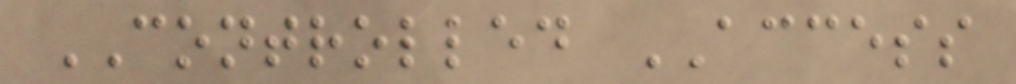CONTROLLED ACCESS
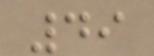49
